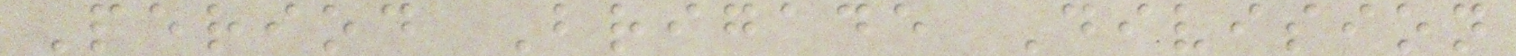Period Brigade Division
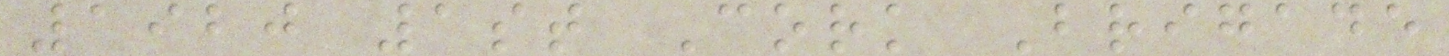1920 1st Cork Brigade
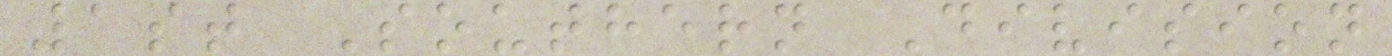1st Southern Division
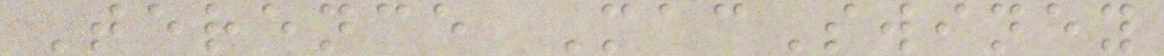Terence MacSwiney
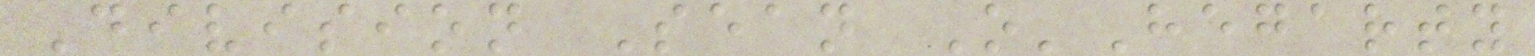Division Sean O'Hegarty
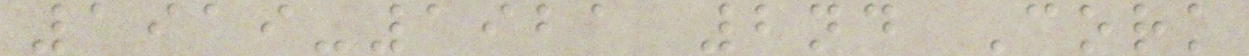1919-1921 2nd Cork
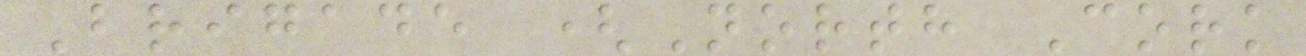Brigade (North Cork
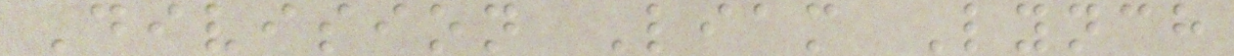Division Liam Lynch
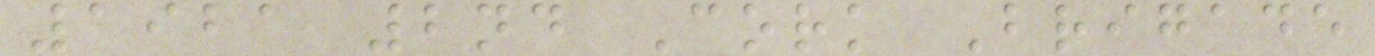1921 2nd Cork Brigade
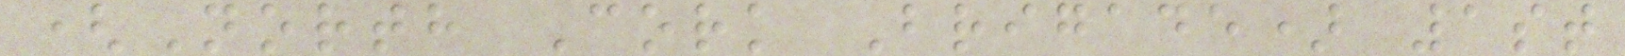(North Cork Brigade) 1st
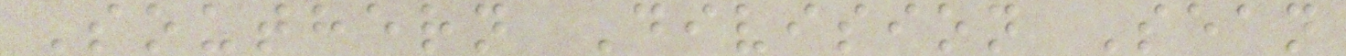Southern Division Sean
